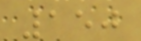150
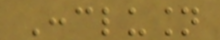Conclusion
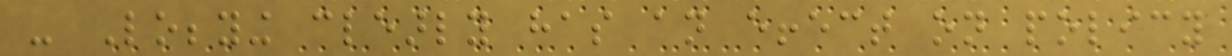- Lobbying clearly has an effect on policy
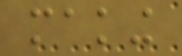making
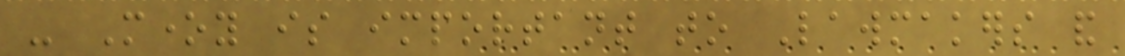- Money is important to Lawmakers and
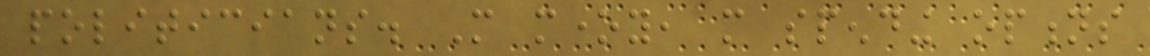politicians. More money, more spending options
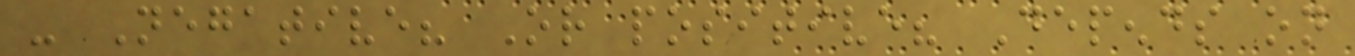- Negative? Or positive? Depends on
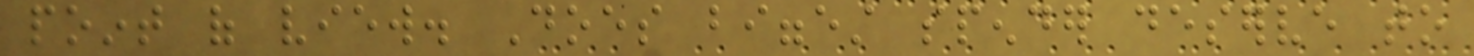point of view. Does biggest spender deserve to
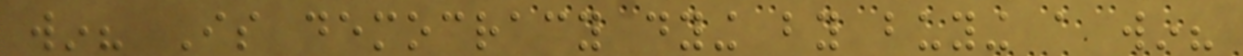win? Is democracy dying by buying a win?
